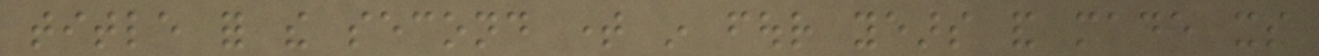title for the second time in four years and made its
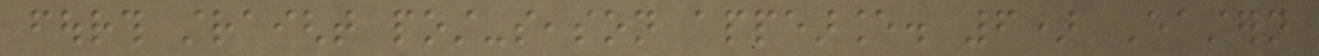fourth straight post-season appearance. 6) Eastern
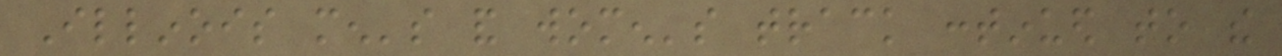Illinois men's and women's track continued to the
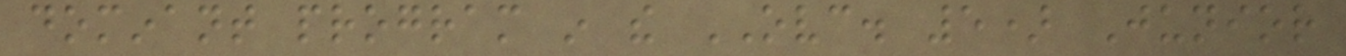dominant program in the OVC. 5) Junior
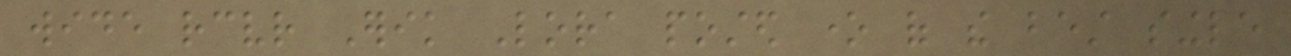wide receiver Erik Lora posted one of the best single
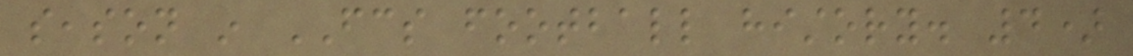season in FCS football history. 4)
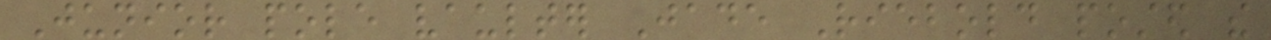Junior pole vaulter Jade Riebold posted the
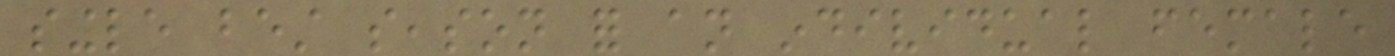single best season for an individual female
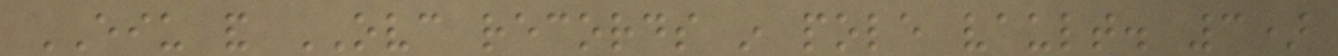EIU and OVC records in pole vault. 3)
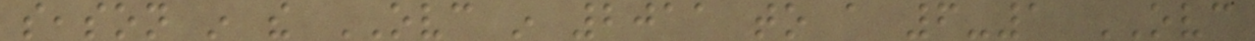season in the OVC in 2011 to a 6-1 OVC
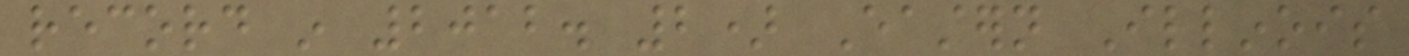record in 2012. 2) Eastern Illinois
